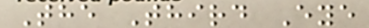The Third Eye
